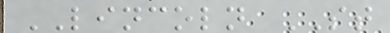LINCOLN ST
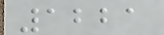1221
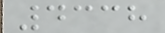4338
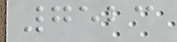7523
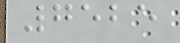7525
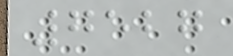7527
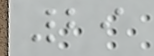29
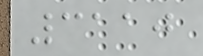3110
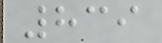839
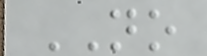NO
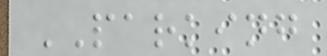PARKING
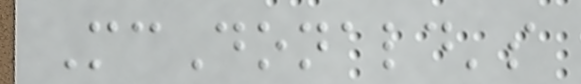McDonald's
